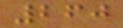260
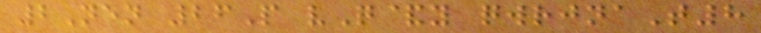2Nen 26P vQ&y qwrjnaT8
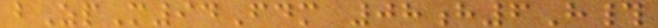bZpM94Fdm 08h6H#
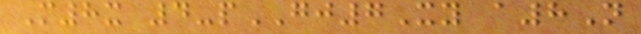M8x 4-pGJ7Xy a8N
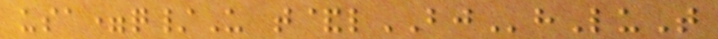usa=q/U t&lBJhLuT
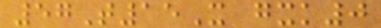57T15X gxk0
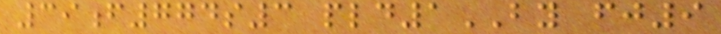39f774s3 pld1BY fj9
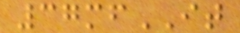37mfIT
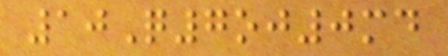10Q7oj0md
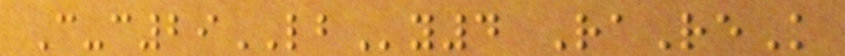C-c29LBy4 RaReK
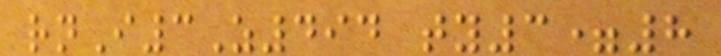rnI3Z494 ty3=8
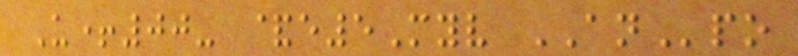U+00- &e5Myv ANpo
